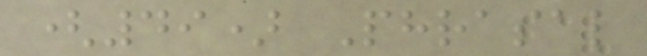(49) Phrasal
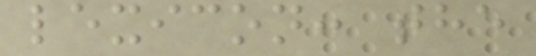lexicon: the
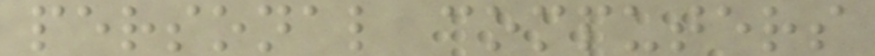personal computers
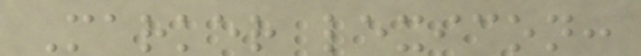Marker lexicon:
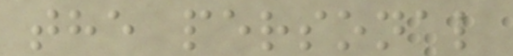the personal
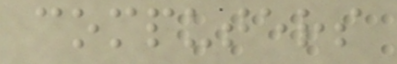computers
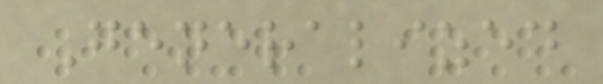Generalized
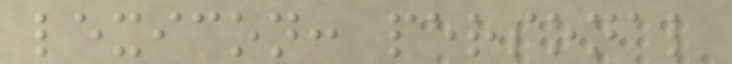lexicon: personal
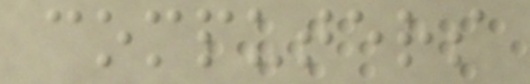computers
